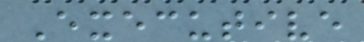Executive
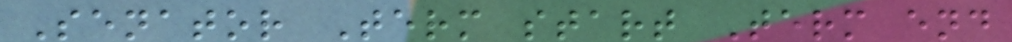Senator Term start Term end
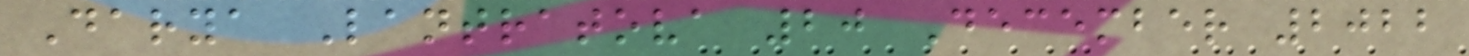Darya Lantratova 20 December 2022
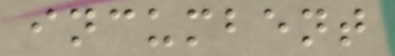incumbent
